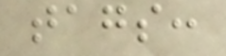tags:
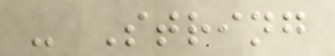- String
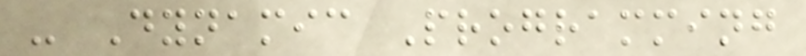- Dynamic Programming
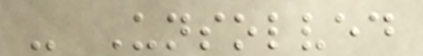- Unsolved
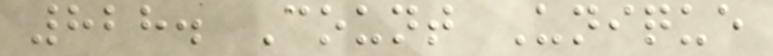828. Count Unique
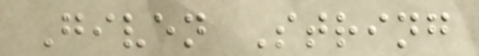Given String
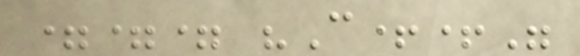=== "C++"
